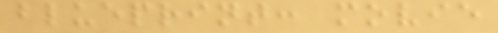blueprint: movie
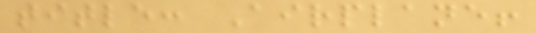title: Airplane!
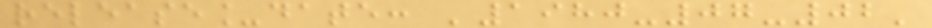release_date: '1980-07-02'
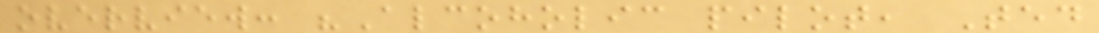overview: "Alcoholic pilot, Ted
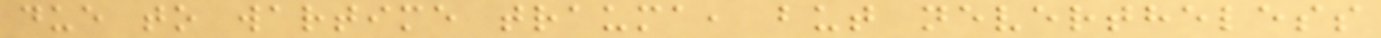due to wartime trauma, but nevertheless
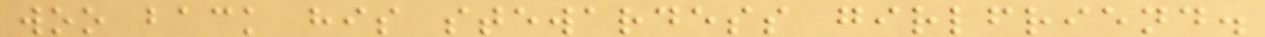woo back his stewardess girlfriend.
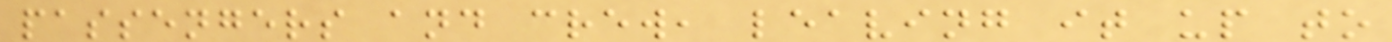passengers and crew, leaving it up to
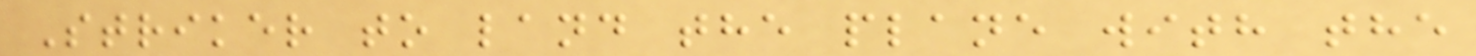Striker to land the plane with the
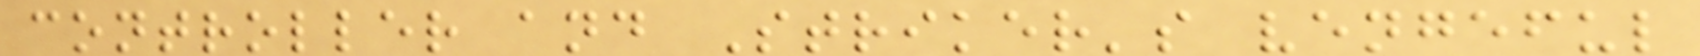controller and Striker's vengeful
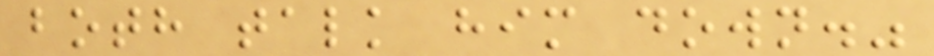both talk him down."
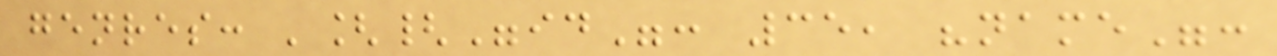genres: '[{"id": 35, "name":
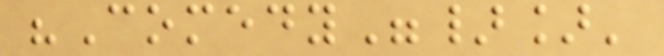"Comedy"}]'
